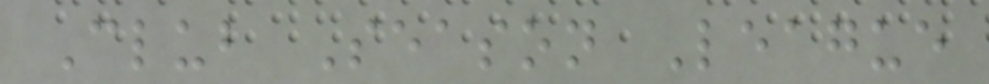Club Season League
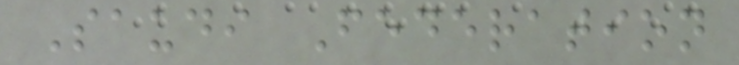Saudi Federation
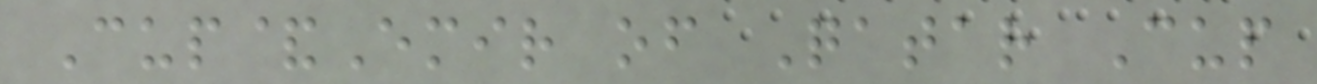Cup&Emir of Qatar Cup
